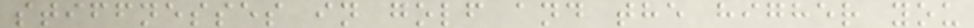stiffnesses in golf and the higher you
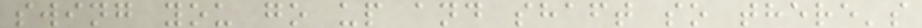swing you go up and shaft so there's
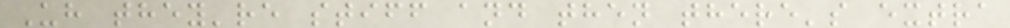Uh they're stiff and then there's extra
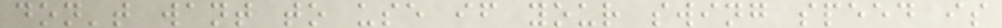don't want to use if your swing speed is
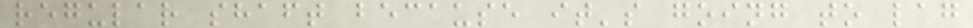regular shaft because it's going to lag
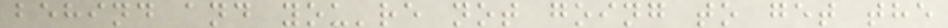behind and you're not going to get the
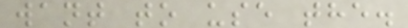want to use the.
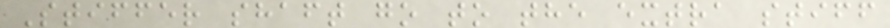Stiffer shaft go to the extra stiff
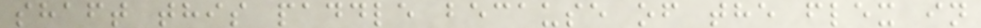shaft this paddle because of the flex in
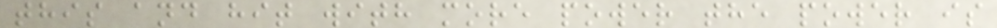this and hit with more power the power is
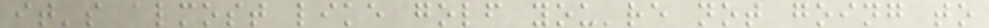it's almost like golf you're not going to
